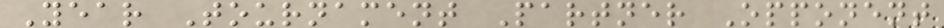Year Tournament Partner Opponent
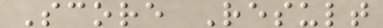Score Result
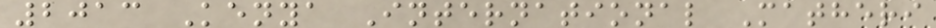2013 Kenya International Matheri
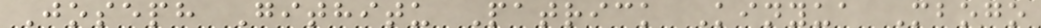Joseph Githitu Patrick Kinyua Mbogo
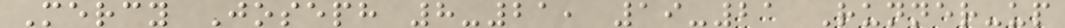Mercy Joseph 8-21, 19-21 Runner-up
